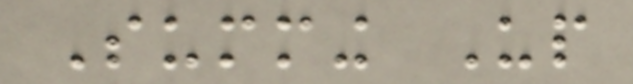Summing Up
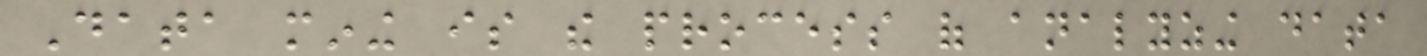Data mining is the process of analyzing data
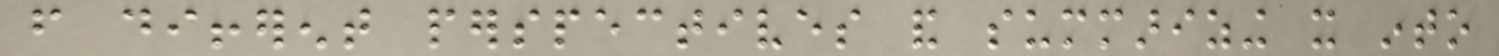from different perspectives and summarizing it into
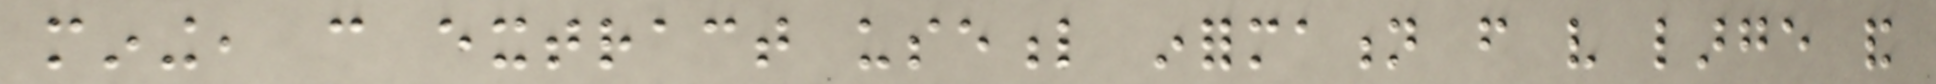mining, can extract useful information from very large and
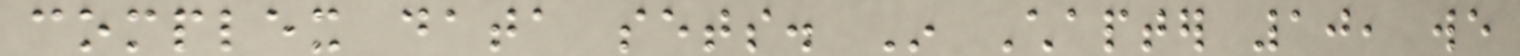complex data sets. In Chapter 10, we
